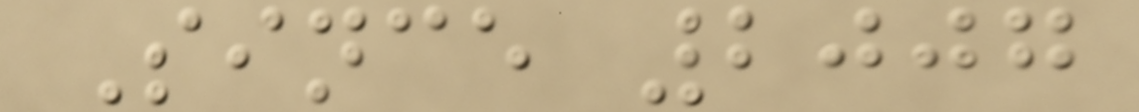Since 2007
